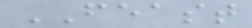FEAST
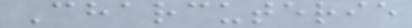Charcuterie
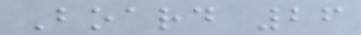Board 26
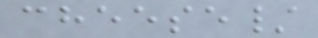cheese/
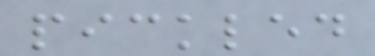pickled
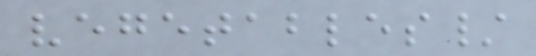vegetables/
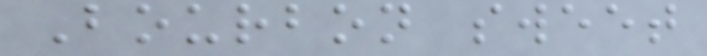Bourbon sweet
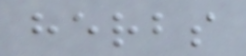herbs
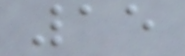15
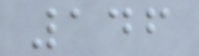146
